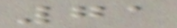71
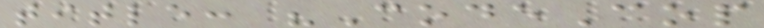title: "CodeCop
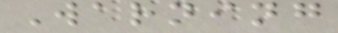Warning
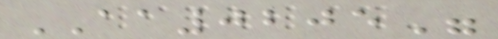AA0205"
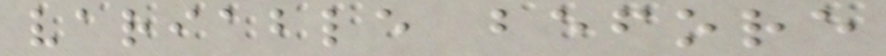variable before
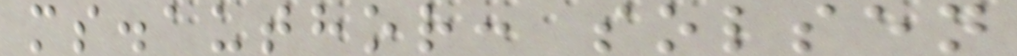ms.author: solsen
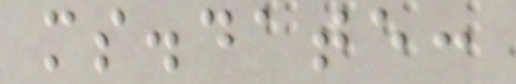ms.date:
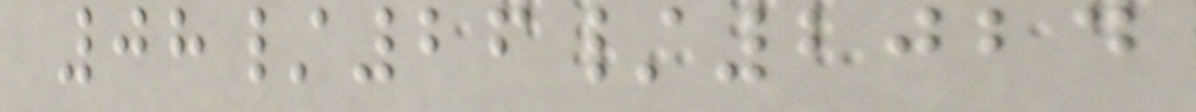08/26/2024
